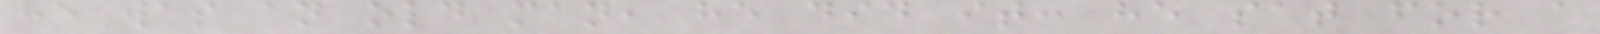he was an old man, he did it: he sat for a
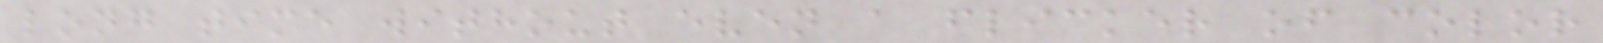long time without even a flicker of color
